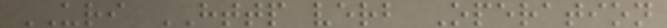URI HTTP verb Operation
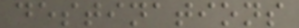destinations
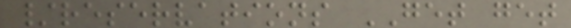/reservations GET get
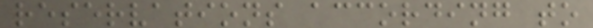reservations according to
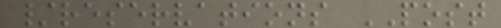/reservations POST
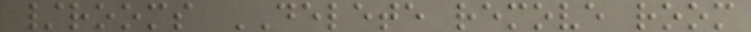/rooms DELETE remove room
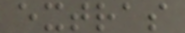extras
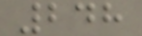248
